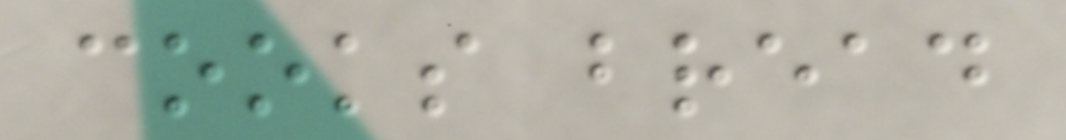cooks bread
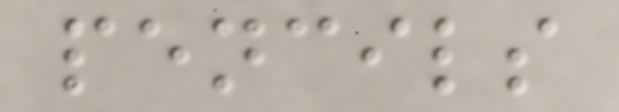pencils
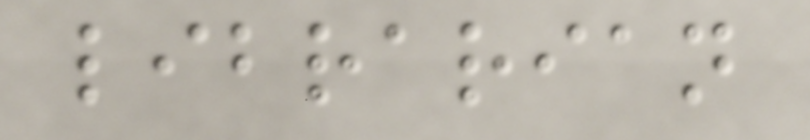librarian
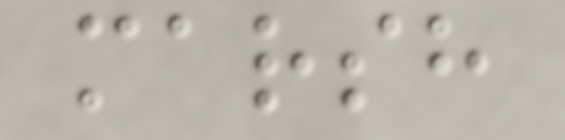marsh
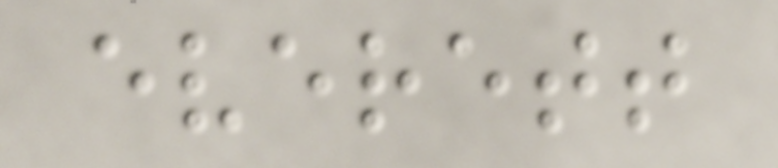everett
